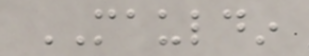MAULDIN
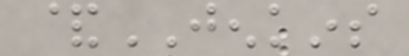&JENKINS
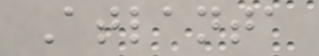Atlanta
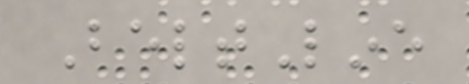BeltLine
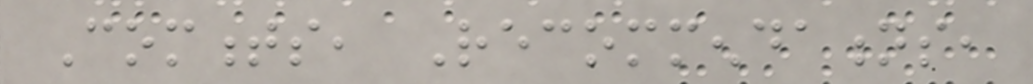Comments, Recommendations,
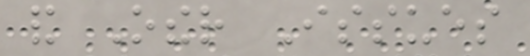and Other Issues
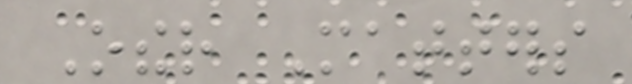Other Matters
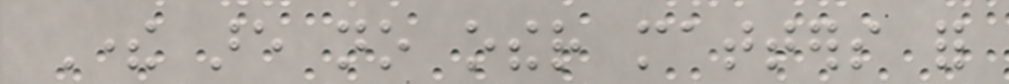There are no other matters for
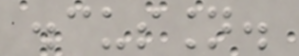discussion.
